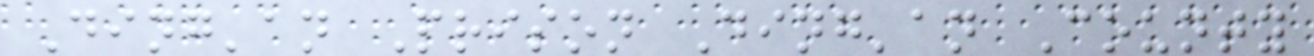Ding'an Prison Ding'an County
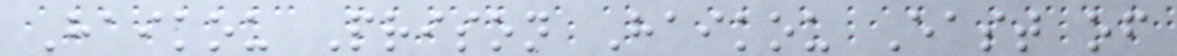Haikou Prison Haikou East of
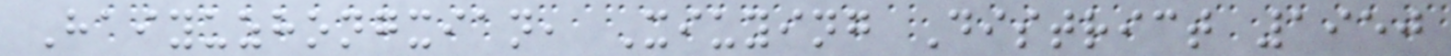Haiyuzhongxian, Xiuying District 1950
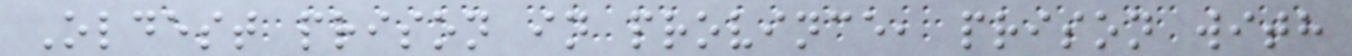Oldest prison in province, prison with
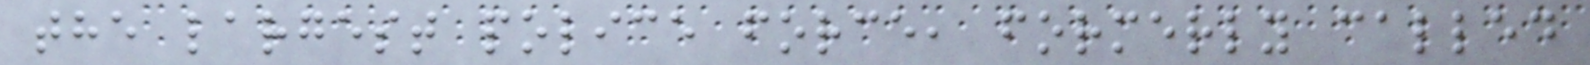the largest police force, formerly called
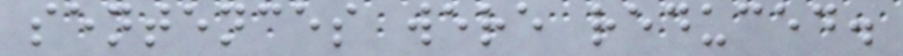sentences were reduced.
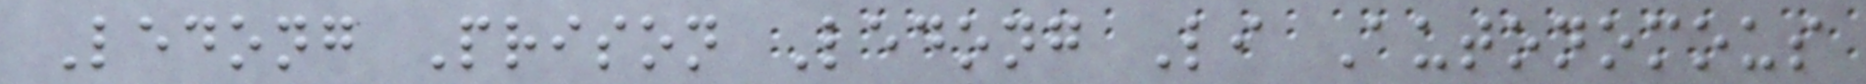Ledong Prison Ledong Li Autonomous
